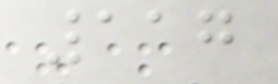117
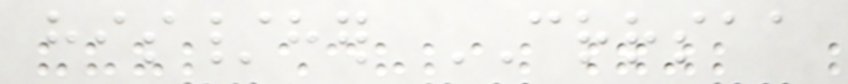his/her CRRSAA
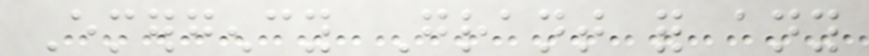Emergency Grant for any
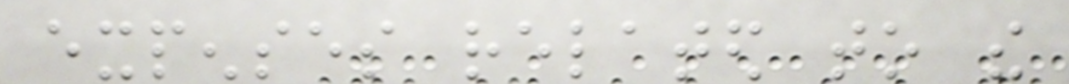expenses related to the
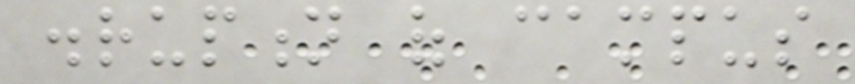disruption of campus
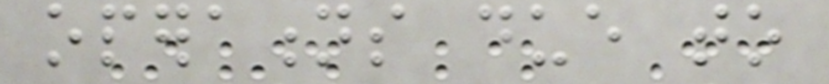operations due to
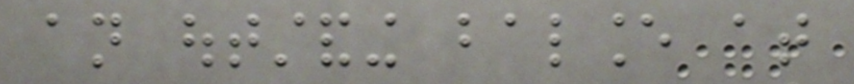an outstanding balance at
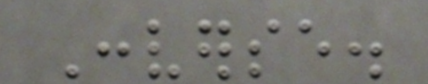Converse.
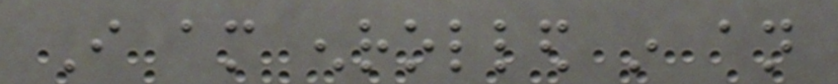I am enrolled in an
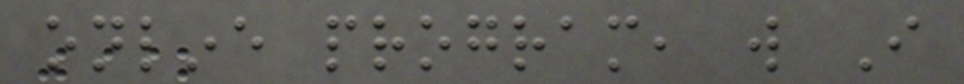online program, will I
